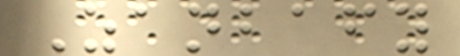Zanbafy
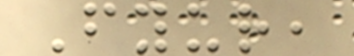Fyur,
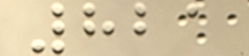821
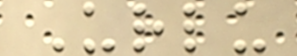Urlu
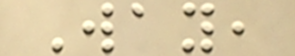Way,
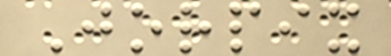Jorpix
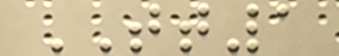TT1
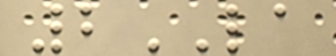2LA
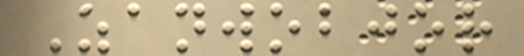Zanwobjor
